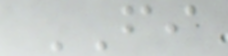FI
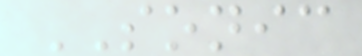SONIC
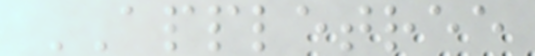APPLETREE
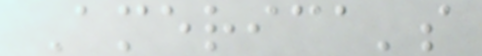America's
